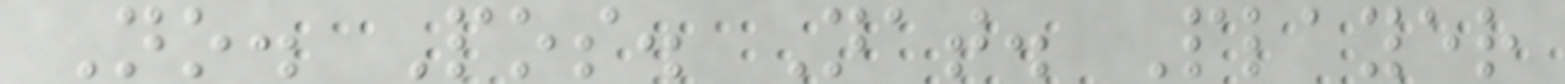No. Pos. Nat. Player
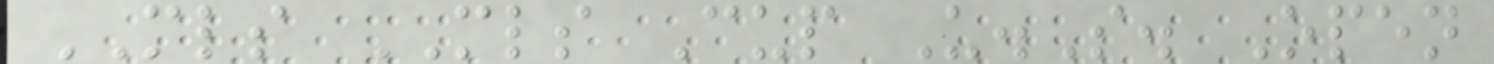MLS MLS Cup U.S. Open
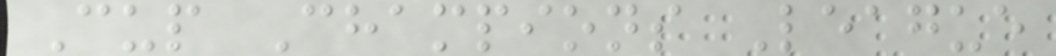Cup Champions League
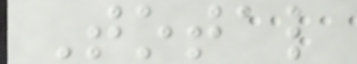Total
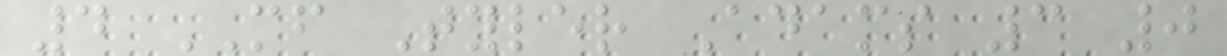4 MF Tyler Adams 3 0
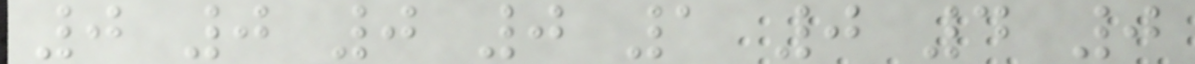0 0 0 0 1 0 4 0
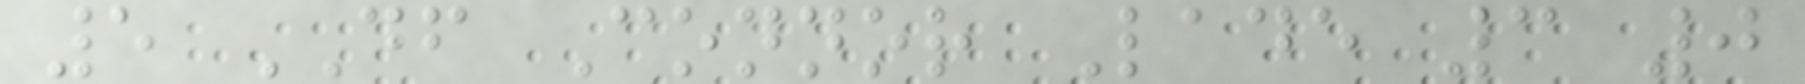5 DF Connor Lade 3 0
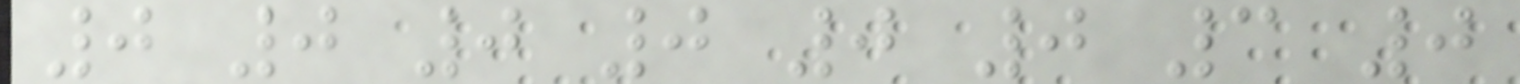0 0 0 0 0 0 3 0
